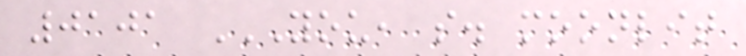0101 YOU, S. MOONLIT
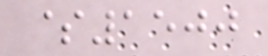$1500
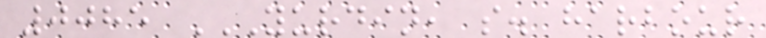0085 YURDIN, S. HARBOUR
